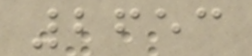2653
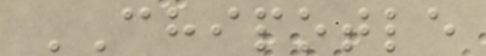CHIPOTLE
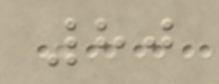80
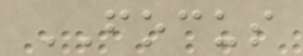FOCUS
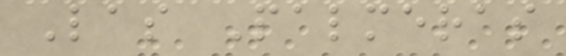Las Palmeras
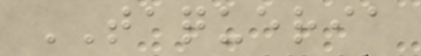TAQUERIA
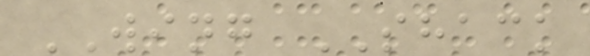WING SHACK
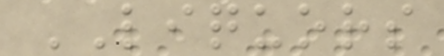LIQUORS
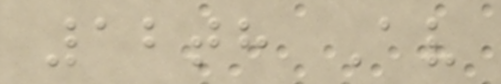12th Av
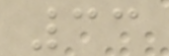33
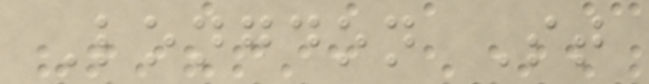Longdon St
